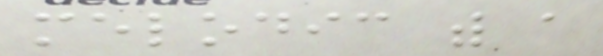melodic with a
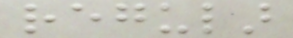regular
